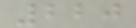220
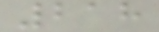218
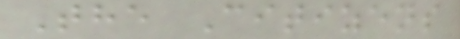The Citizens
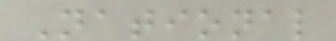National
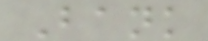Bank
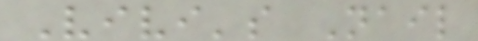Vivi's Nail
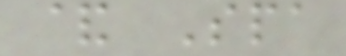& Spa
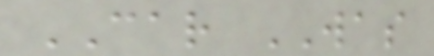CAR WAS
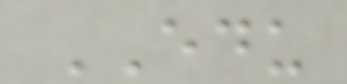EDU
